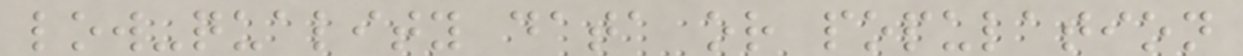low-quality data or population
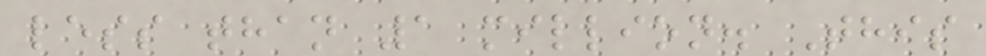less than 1 million. This
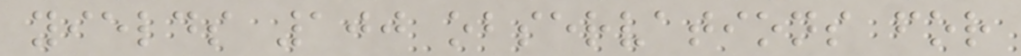yields 100 observations for
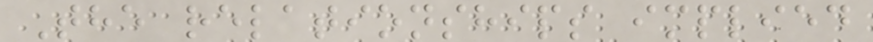The relationships implied
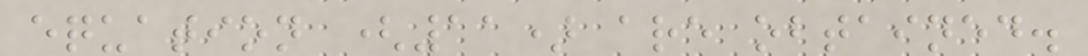equation (11) are obtained.
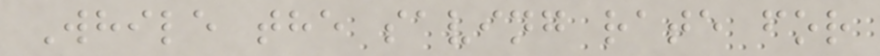While the saving rate for
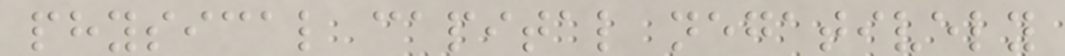physical capital negatively
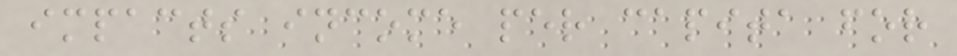impacts income per capita for
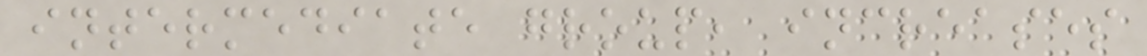intermediate group, increases
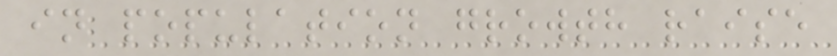in population growth raise
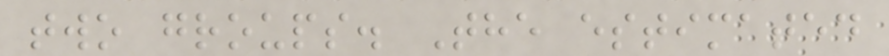two groups. The estimated
